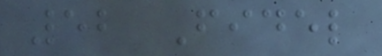52 Fidel
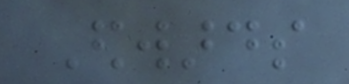Edwards
